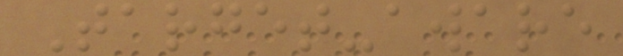Target-aware
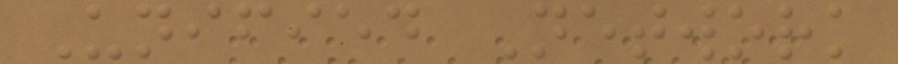Unified Network
